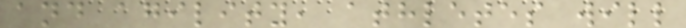and agility, athletes will
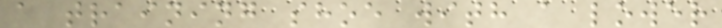a training shoe with a lower
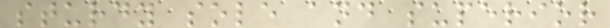sturdy sole and superior
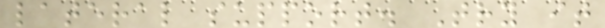lateral support. Try it
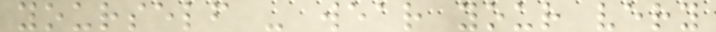yourself - wear your very
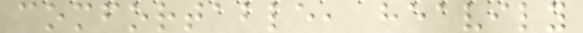comfortable, heavily
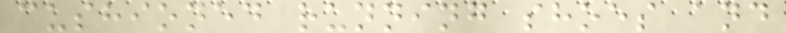cushioned running shoes and
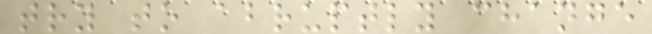try to abruptly change
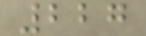227
